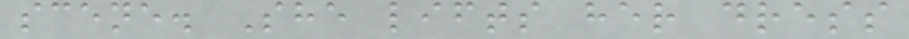scene. She lifts her dress
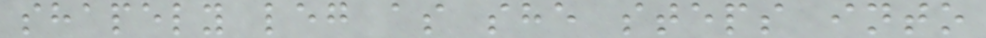shapely leg as she steps into
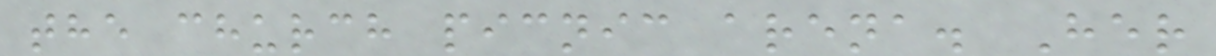the church picnic arena. Her
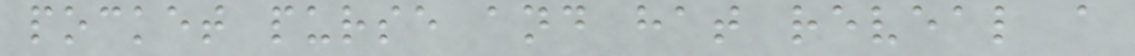pocket purse and hat reveal a
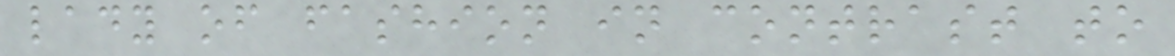lady of fashion in contrast to
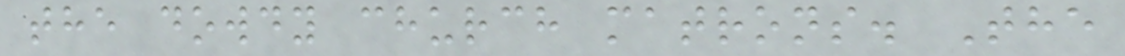the dowdy church matrons. The
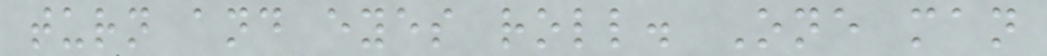turn and eyes roll. One man
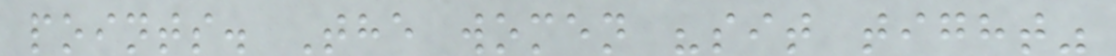points. The women "sit tight"
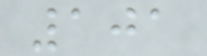101
